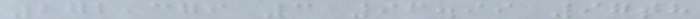272,379 3 96.99 97th
